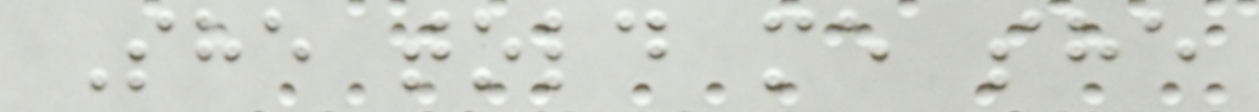She told me she
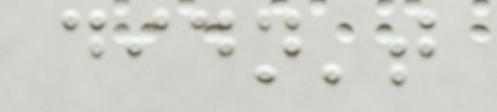didn't
